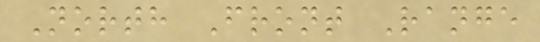North Front Range
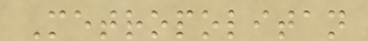Metropolitan
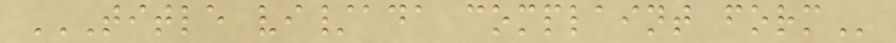TITLE VI/ADA COMPLAINT FORM
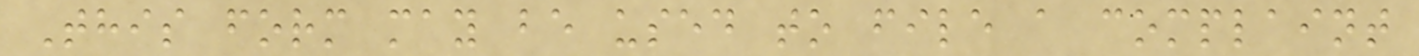This form may be used to file a complaint
